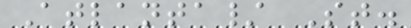Atlanta/ St.
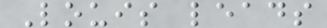Louis leads
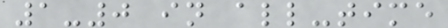1-0 in all-time
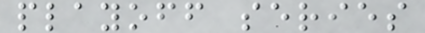playoff series
